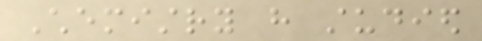Chemistry have studied
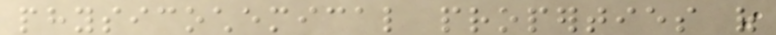physicochemical properties of
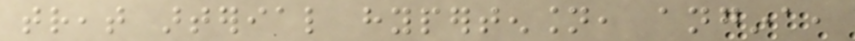treat arterial hypertension, angina,
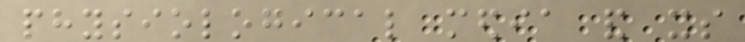physiological media and its
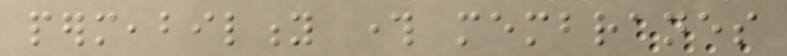permeability through membranes
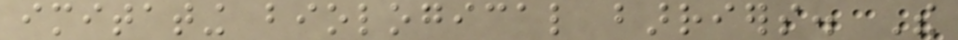imitating biological barriers. The
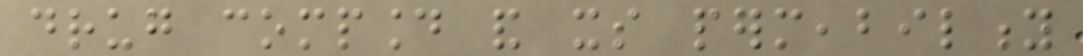drug compound and its permeability
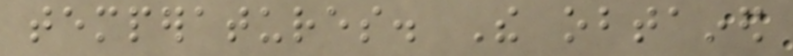temperatures. The obtained
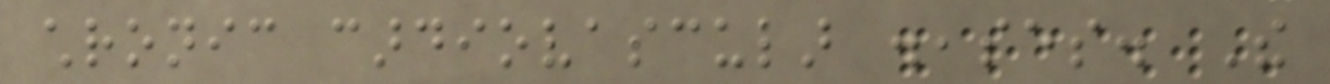chronic cardiovascular diseases. The
